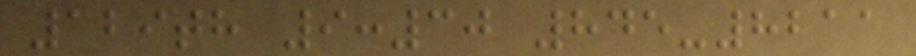129th 9:30 845-8211
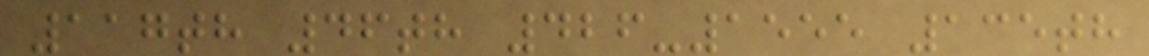117th 46th 426-1555 135th
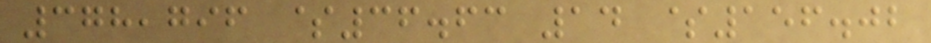378,796 $36.63 14 $156.02
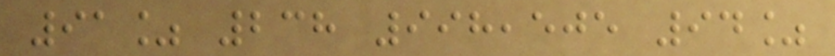91% 238 998,505 94%
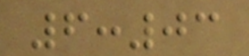6:03
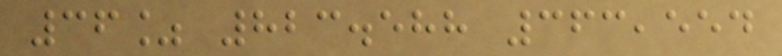36% 823.588 363,554
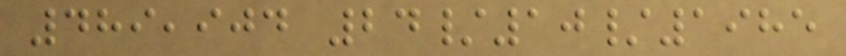489,904 24/10/1985
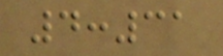4:31
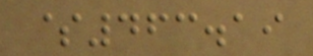$463.19
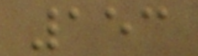153
